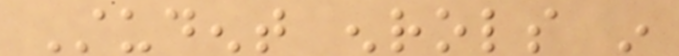Student enrols in
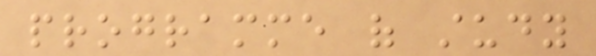programme of study
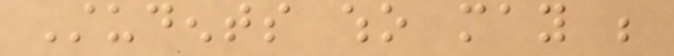Students who may be
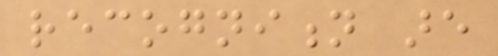recognition are
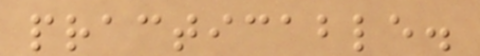practicable.
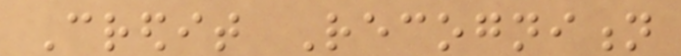Credit Recognition
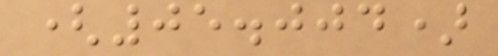(05.004)
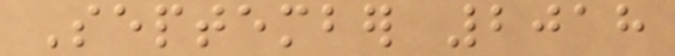September 2018
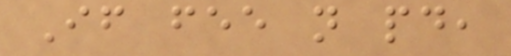If fee not paid,
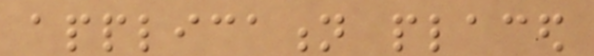application placed
